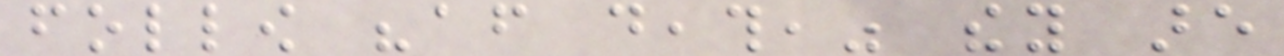follow "after death," they are
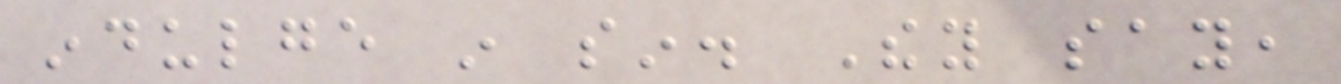indulge in sin. They say,
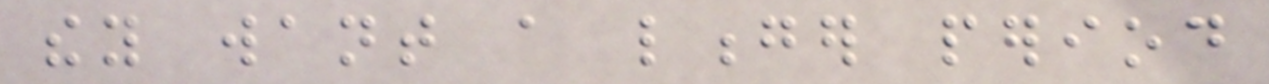they want a longer period
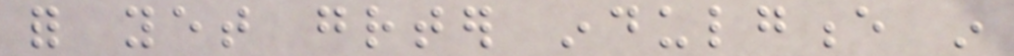for yet greater indulgence in
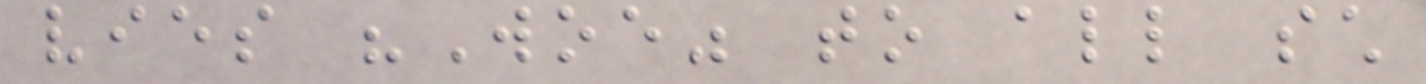vies "Woe" to all such
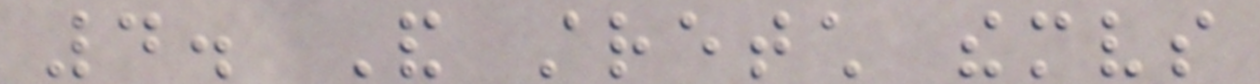4. And stretch themselves
